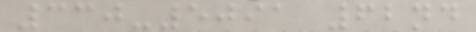330-5091 62nd
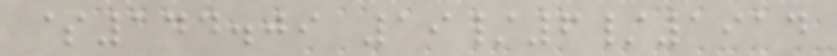$144.09 19/6/1914
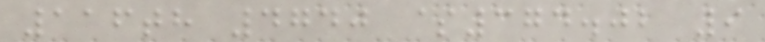116th 4740 $374.02 9
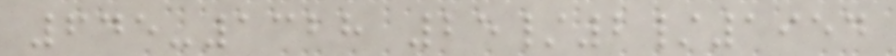645-1328 25/2/1954
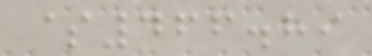$466.89
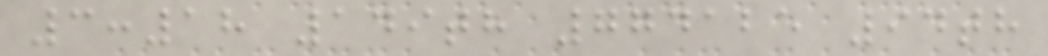3:18 149th 774125 94th
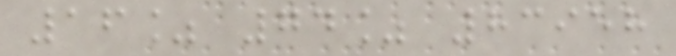16% 74% 83958
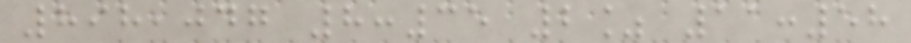898,047 8:35 2% 11:58
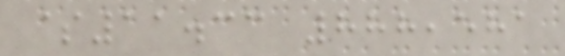$11.33 888,581
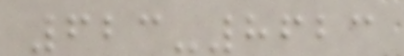623-8623
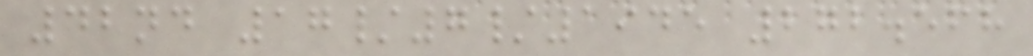42nd 17/7/1945 272.568
